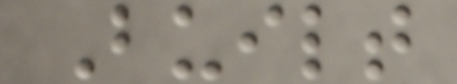Built
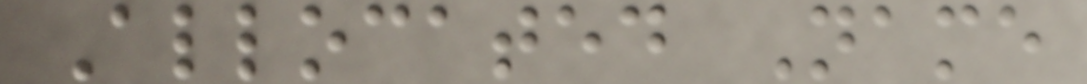Allocated Name
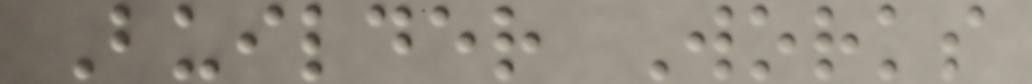Builder Works
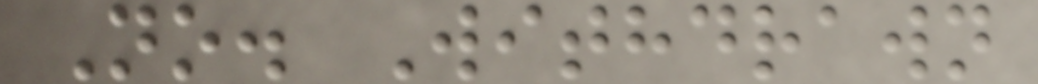No. Withdrawn
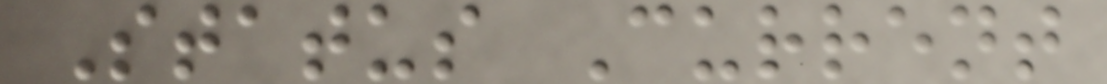Status Current
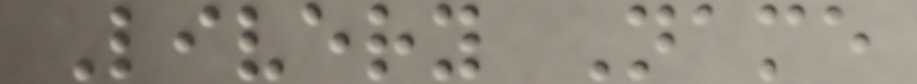Livery Name
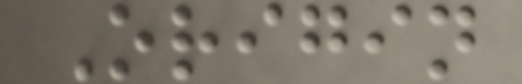Origin
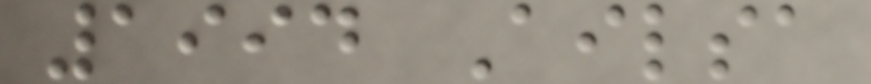1994 Ailsa
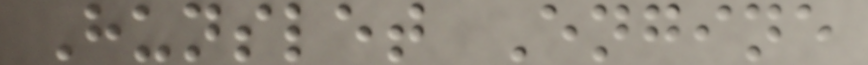Hunslet Engine
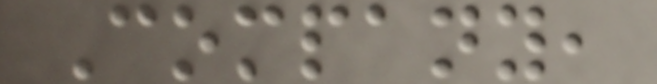Company,
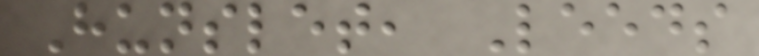Hunslet, Leeds
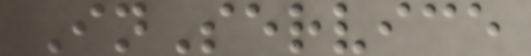InService
